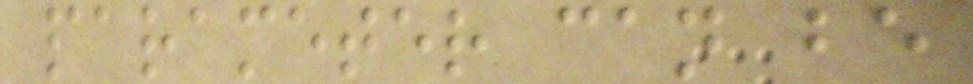parameter can be
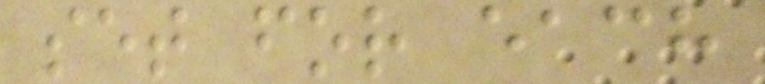set for each
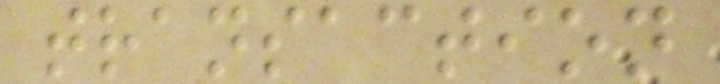transaction
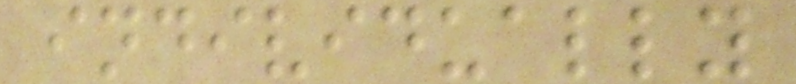individually
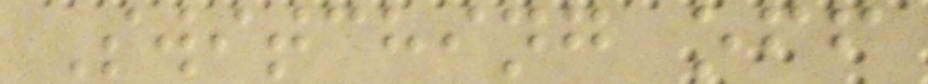Switching off
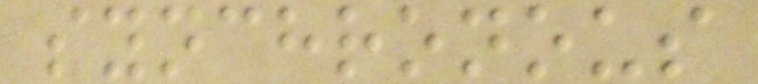synchronous
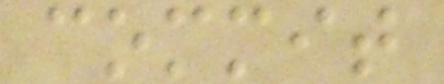commit
